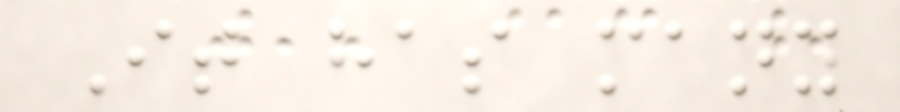It has many
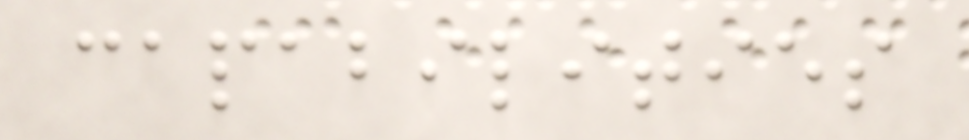capabilities
